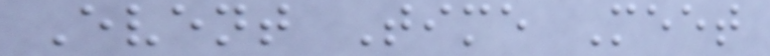Event Time Meet
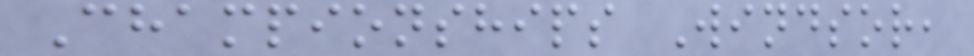Championships Windsor,
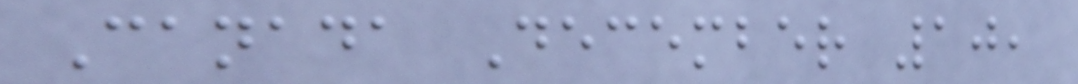Canada December 10,
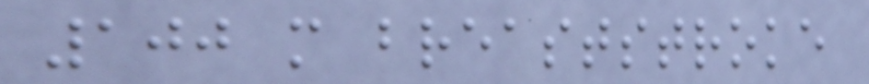100 m breaststroke
